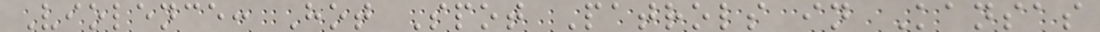Violence: Hot Spot Patrols in Kansas
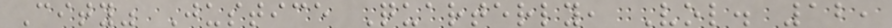City" Justice Quarterly, Vol. 12,
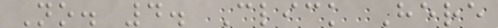No. 4. Click Here
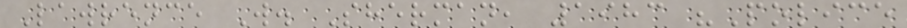Lawrence W. Sherman, 1983 "Police
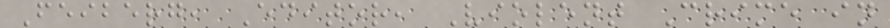Feiberg, Editor, Violent Crime in
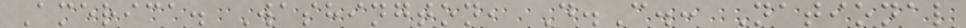America. Washington, D.C.: National
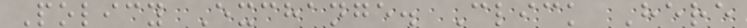Policy Exchange. Click Here
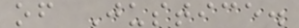of Justice.
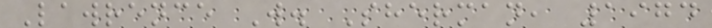Lawrence W. Sherman, 1974
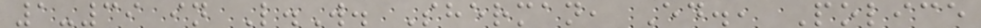1-39 in L.W. Sherman, Ed., Police
